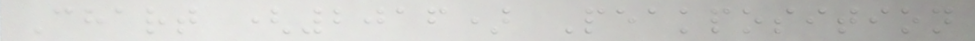Chart (2016) Peakposition
